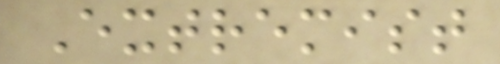Extremist
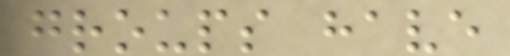groups have
